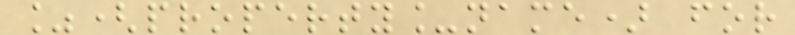%(property_name) for
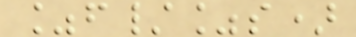%f/%s)
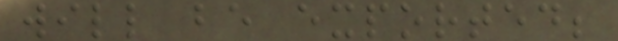will be exported;
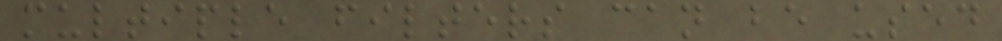multiple filters can be used
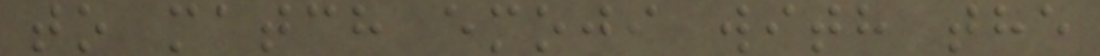to match emoji with the
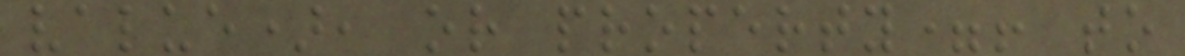value), or property=! to
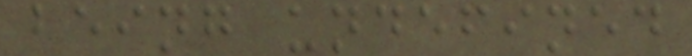being undefined
